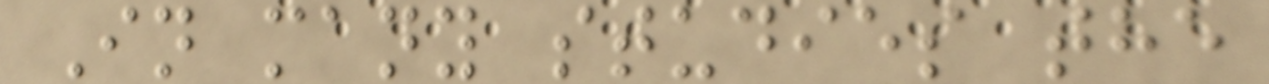In many studies the
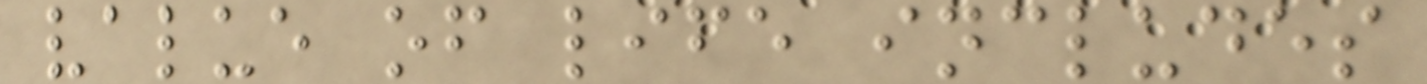value of life includes
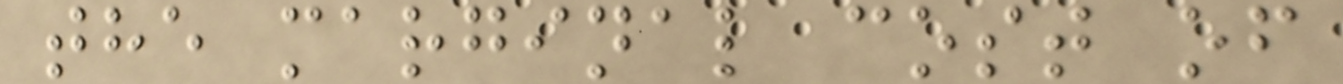the marginal cost of
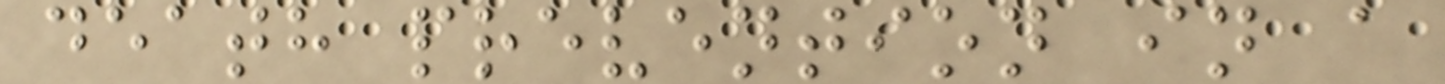death prevention in a
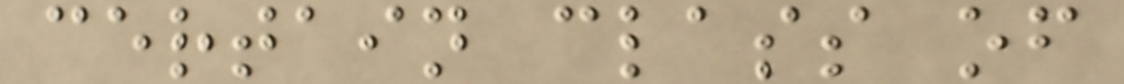certain class of
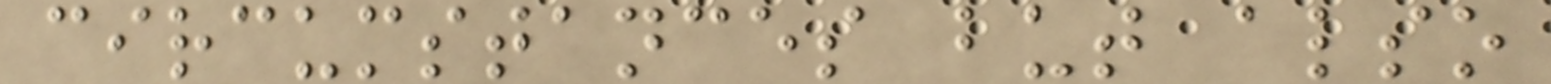circumstances but also
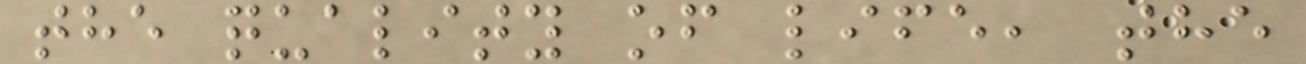the quality of life, the
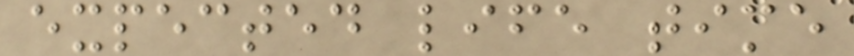expected life time
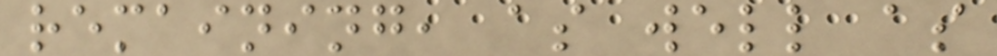remaining, as well as
